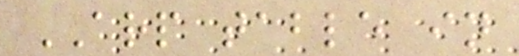ARP table in
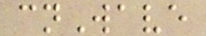cnWave
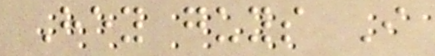Hey guys I
